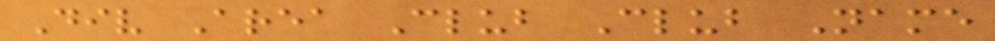Div Area Club Club Name
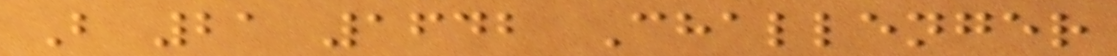B 21 1642 Challenger
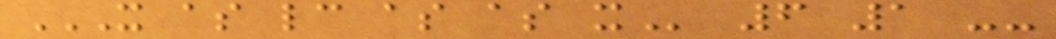X AS LC AS AS X 6 1 --
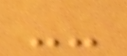--
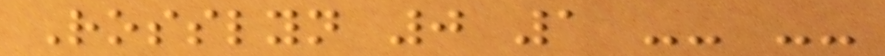Rosslyn 0 1 -- --
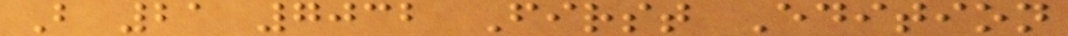B 21 7032 First Edition
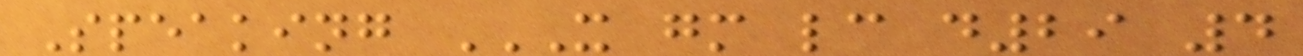Speaking X GM LC D29 4
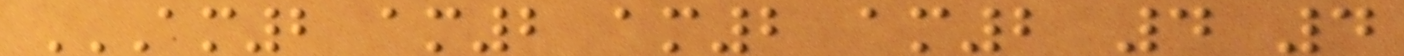AM2 AM2 AM2 AM2 4 4
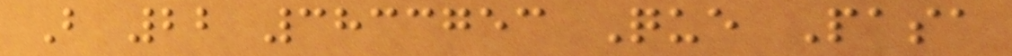B 22 3833753 Que Pasa
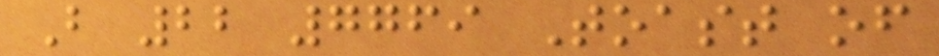B 22 7769 Toast of
